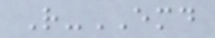R-EMD
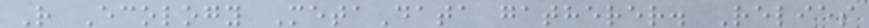R Ecology MetaData gatherer. Relies
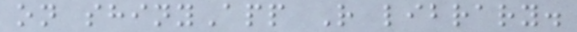on shinyApp R library.
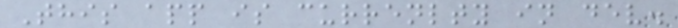This app is currenlty in dev.
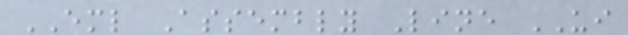EML Assembly Line UI
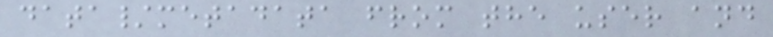data/metadata from the user and
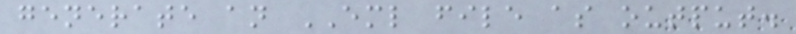generate an EML file as output.
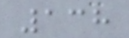138
